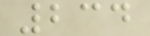234
